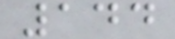144
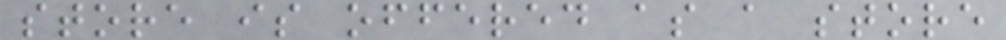store is offered as a store
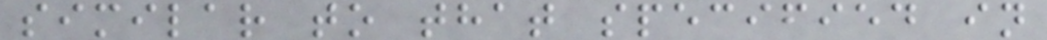similar to that specified in
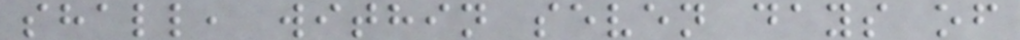shall, within seven days of
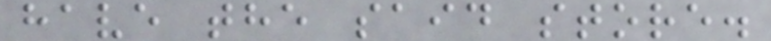have the said store.
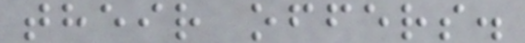their offers.
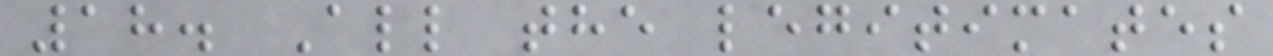18. All the legitimates
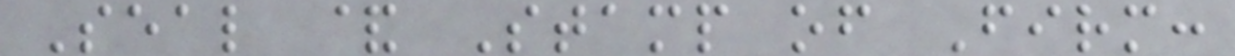Seal & Stamp of Firm:
